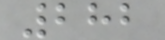282
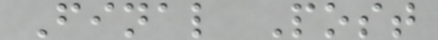Final Post
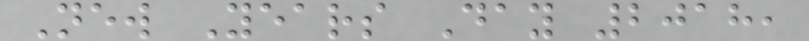New Years Day 2018,
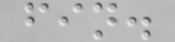fin.
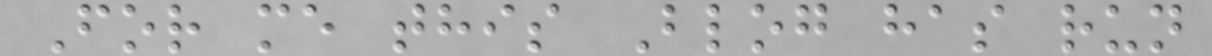For me this Blog has run
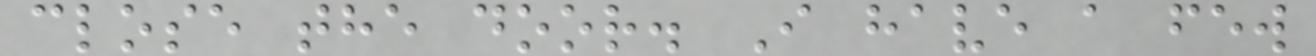close the door. I have a few
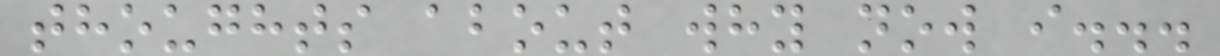thoughts about why now i...
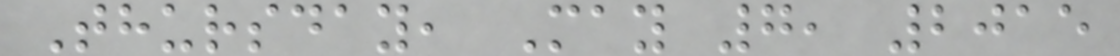Thursday, May 7, 2015
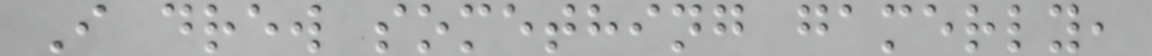I drew something gamerly,
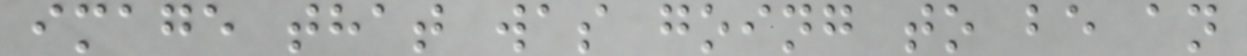image that was going to be an
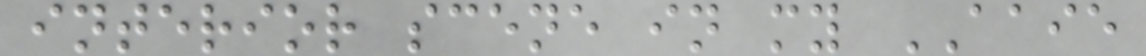interior scene in my AAIE
